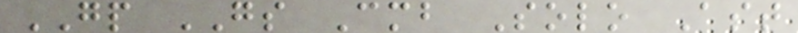GP GS Cmb Solo Ast
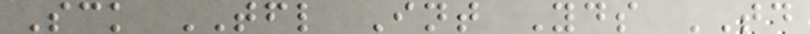Sck TFL Int Yds TD
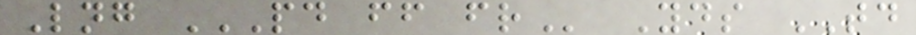Lng PD FF FR Yds TD
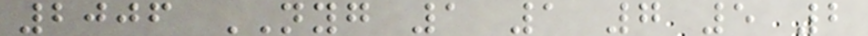2006 NYG 1 1 7 5 2
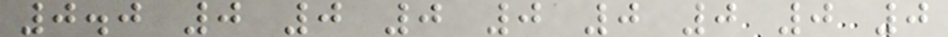0.0 0 0 0 0 0 0 0 0
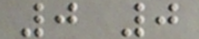0 0
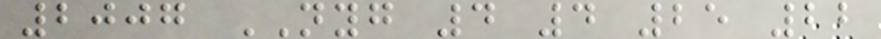2007 NYG 4 4 25 22
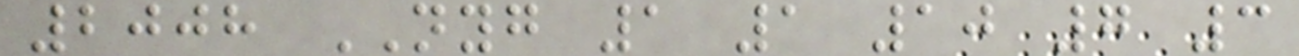2008 NYG 1 1 10 7 3
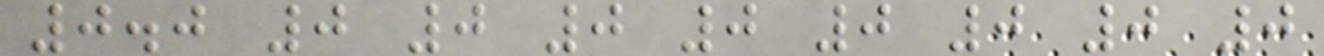0.0 0 0 0 0 0 0 0 0
